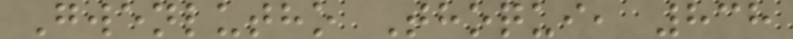Gwenlutho Thoqui, 838
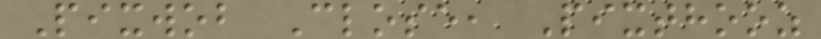Pixwob Close, Pixthooz
